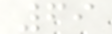69
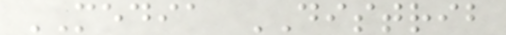MEDIA DISTRIB
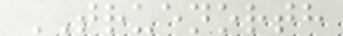TRUENORTH
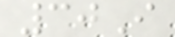30I
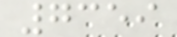7359
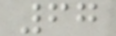67
